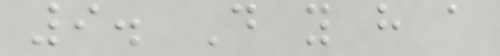9. Do you have a
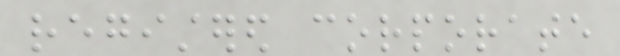registered corporate
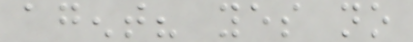agent? yes no
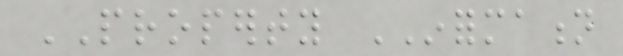PROPERTY INFORMATION
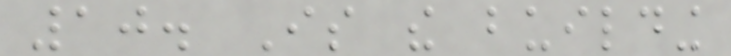10. Is the building
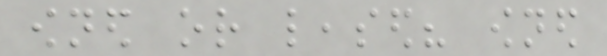owned or leased? owned
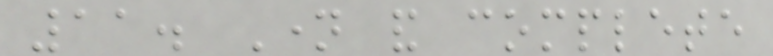11. Name and complete
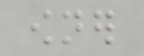owner
